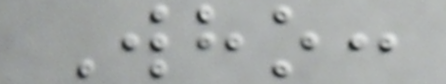Who:
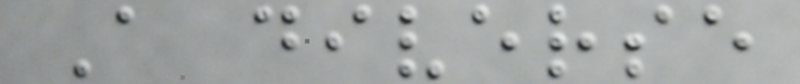A diverse
